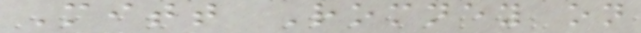Mitt Romney on
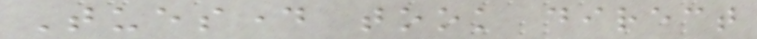Tuesday took direct
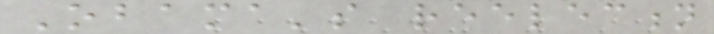Obama's reelection
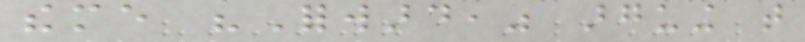theme "Forward," arguing that
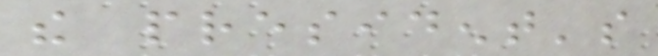the president's
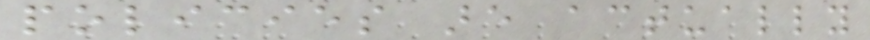policies are actually
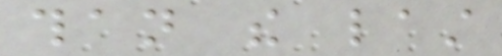than the last
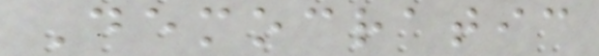Democratic
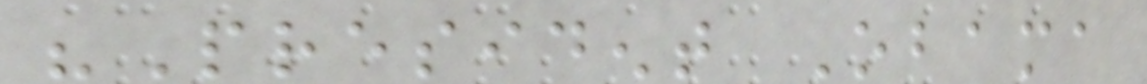"President Obama
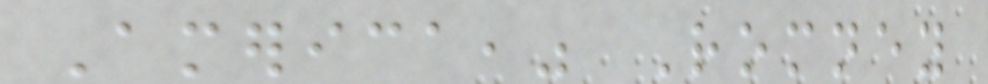America," Romney
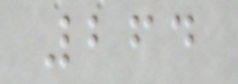264
